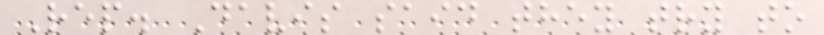Rep. Davis said they try to
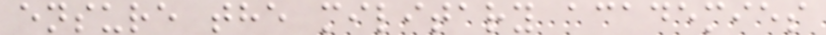ensure the military academies
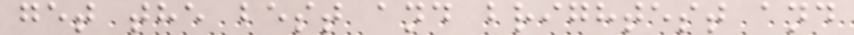get the best and brightest and
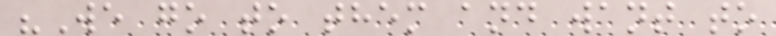"We go to them and want to
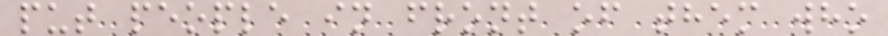put people in front of them who
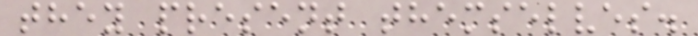they present themselves.
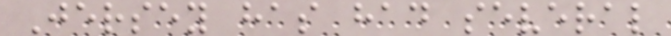Jersey has had several
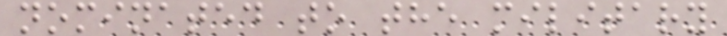nominated to the military
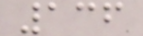136
